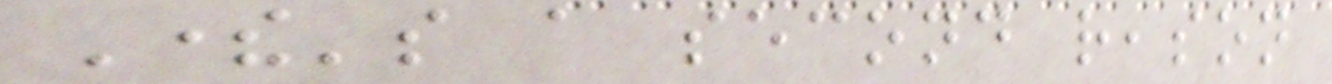There's a second reason
